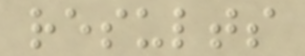results
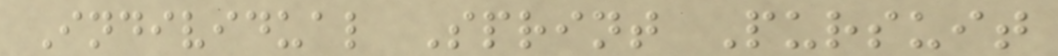Individual Sprint Pursuit
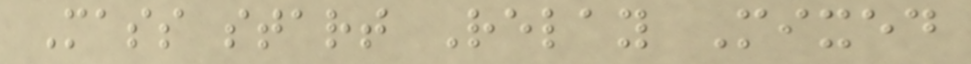Mass start Relay Mixed
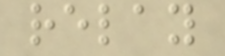relay
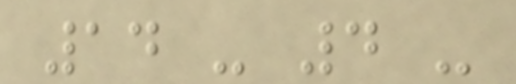14 - 4 -
